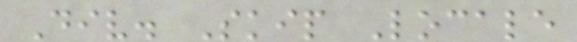Div. Skip Locale
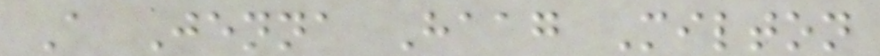A Jenna Haag Milton
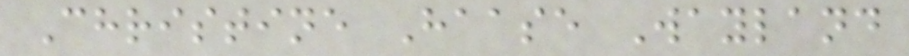Christine Haase Wayland
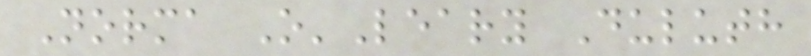Norma O'Leary Duluth
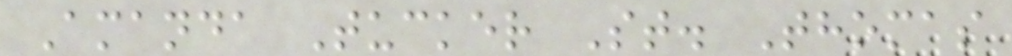Amanda Tucker St. Thomas
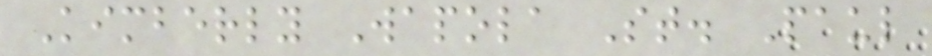Kimberly Wapola St. Paul
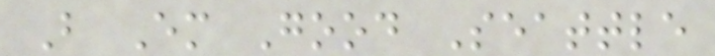B Em Good Seattle
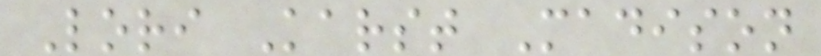Lori Karst Madison
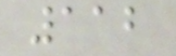112
